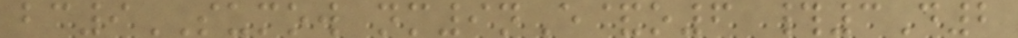bc9SUMOW nm9nE&o6 #3D2
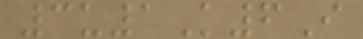3u1K6I
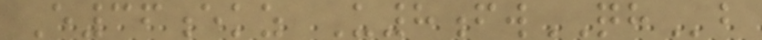E36ekz U8fwQHb
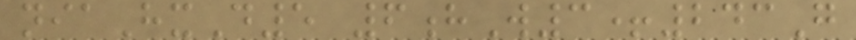niaHxD5 6hW3+243G
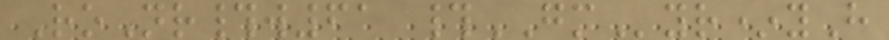RoNr#w61 #GMyr*yH
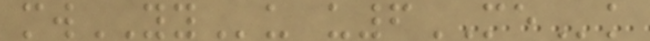mwYYu u6MEk
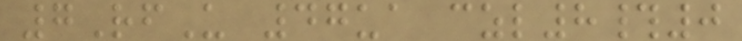7RfU 47ua czl8#0
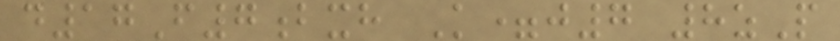d17F7bxh K=j7 8zP
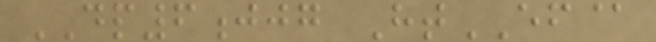DP6jjg HtEF@
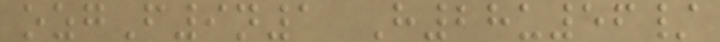ozgF9n1 H28u56/
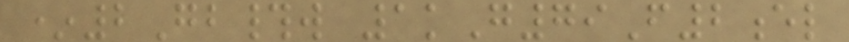*2Gb#w 1kG79F2el
